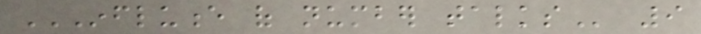INFLUENCE OF NUMBER TALKS 9
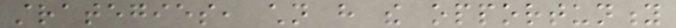strategies, children have the opportunity
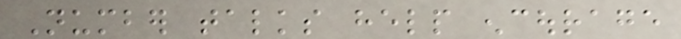Number talks help encourage
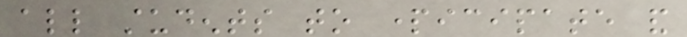all students to participate and
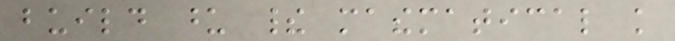build upon their mathematical knowledge
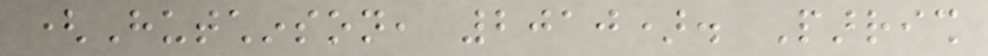(Hutchinson, 2010). Parrish
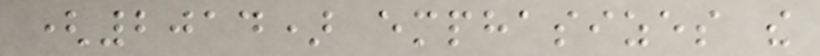(2014) emphasizes the
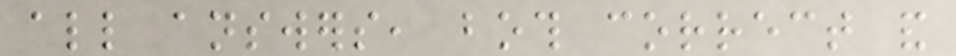all answers, both correct and
